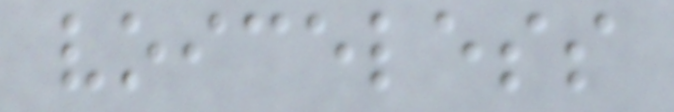voiceless
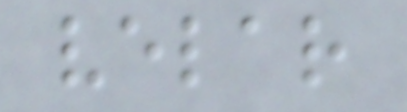velar
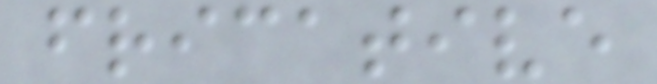fricative
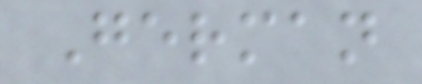German
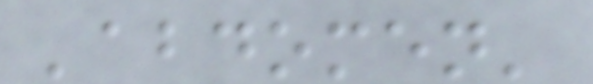'abdomen'
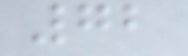72
